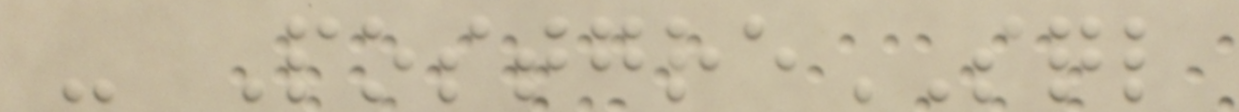- PostgreSQL
